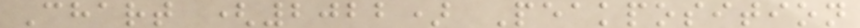Chart (2022) Peakposition
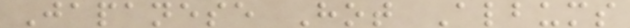Japanese Hot Albums
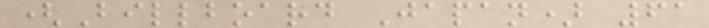(Billboard Japan) 61
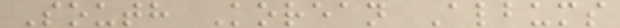South Korean Albums
